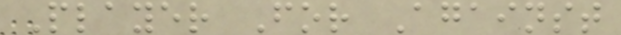Player For Against
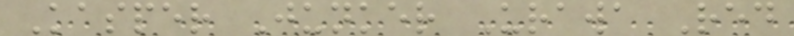Kasper Junker Urawa Red
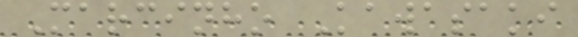Marcinho Kawasaki
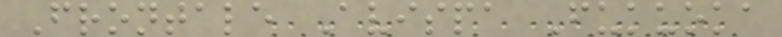Frontale Avispa Fukuoka
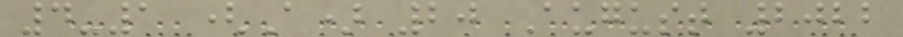4-1 (A) 20 August 2022
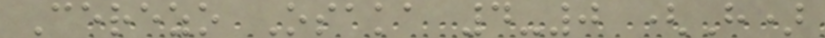Cerezo Osaka 4-0 (H)
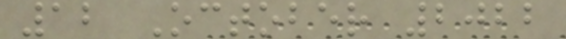12 October 2022
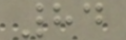84
